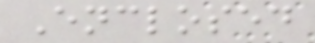Enclosed
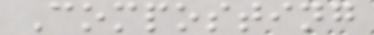Composting
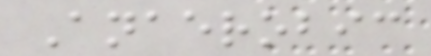Anaerobic
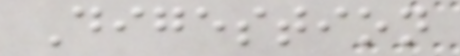Digestion
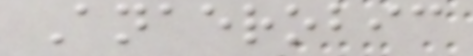Anaerobic
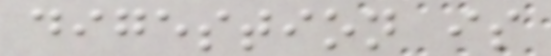digestion is
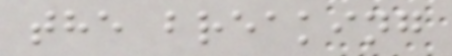the breaking
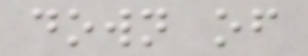down of
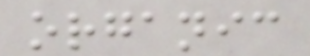organic
